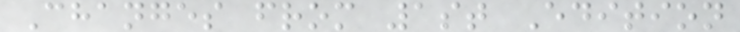Changes from 1st Edition
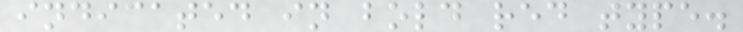indicated in bold red type.
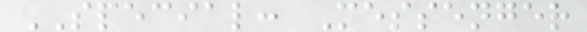SPECIAL: Messenger
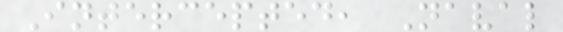Intercepted, Naval
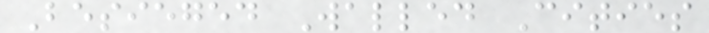Besieged Walled Cities
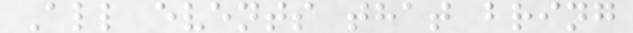All events that bring
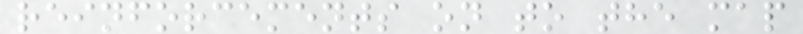reinforcements on to the map
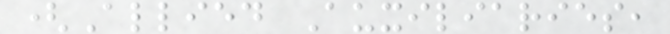(Allied Auxiliaries,
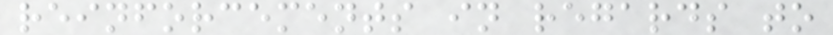reinforcements in regards to
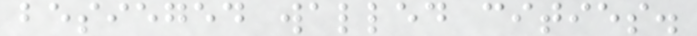besieged walled cities.
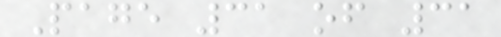Page 31 of 31
